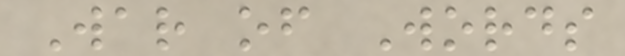War of Words
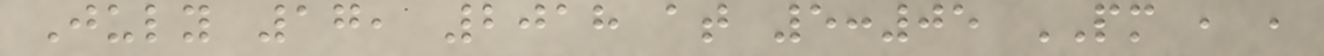July 17, 2018 at 5:05 PM , ,
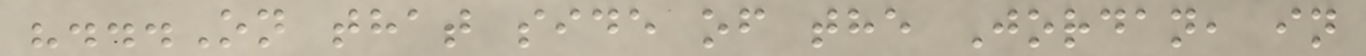"...On that side of the Jordan, in
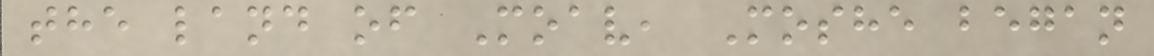the land of Moav, Moshe began
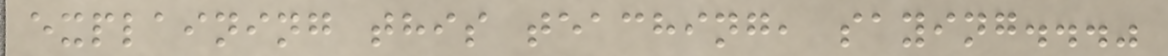explaining this teaching, saying..."
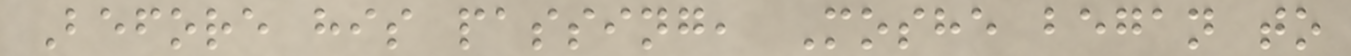Before his passing, Moshe began to
